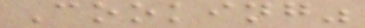Cooking"
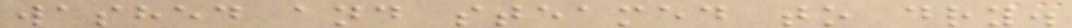washed and steamed to dry.
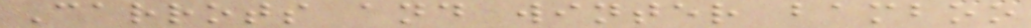Carrots and winter bamboo
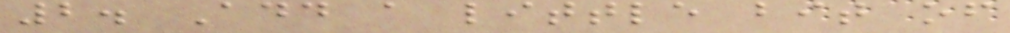2. Add a little bit of
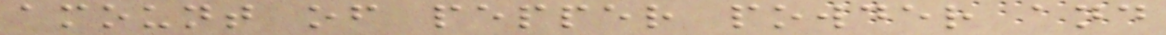amount of pepper powder and
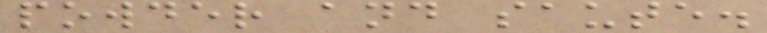powder and saute.
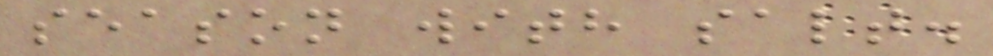season with salt.
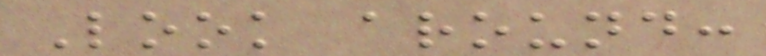Look around:
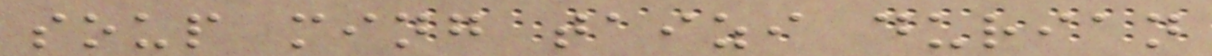soup ming taizi durian
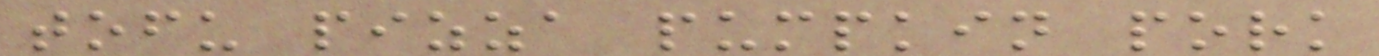tofu pizza pumpkin pork
